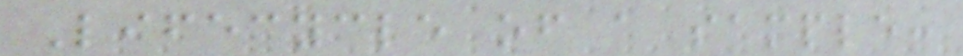Lifecycle of a sample:
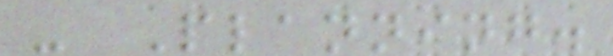- Planning.
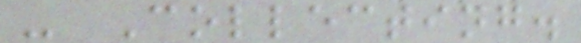- Collecting.
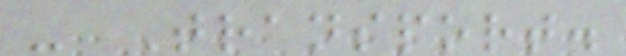- Transport.
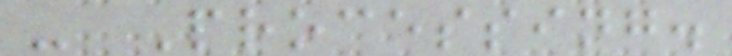- Processing.
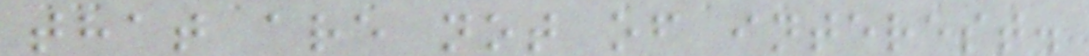that are not of interest.
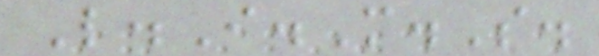L.I.M.S.
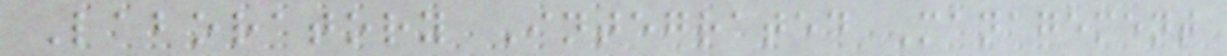Laboratory Integrated Management
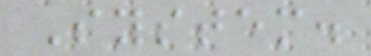System.
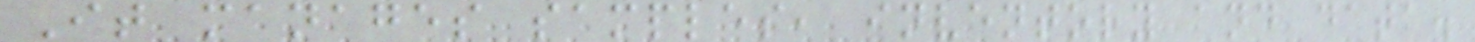It manages samples, inventory and data.
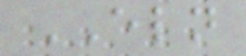ELN
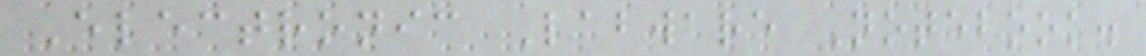Electronic Labware Notebook.
